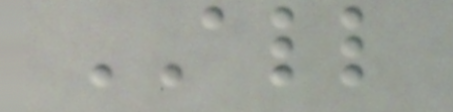ALL
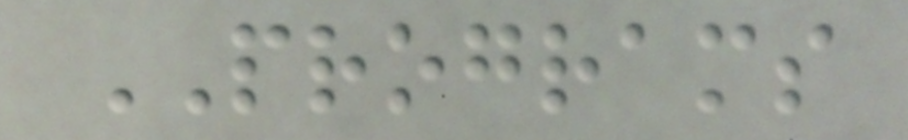PROGRAMS
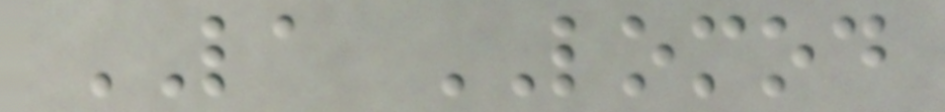LA LOMOD
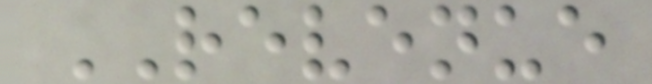REVENUE
